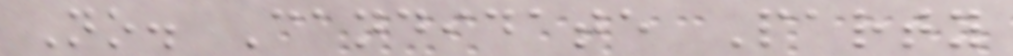No. Candidate Party
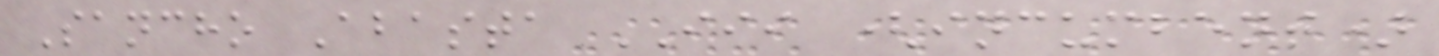Sancho Abasta III (incumbent)
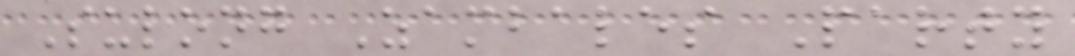Sulong Zambales Party
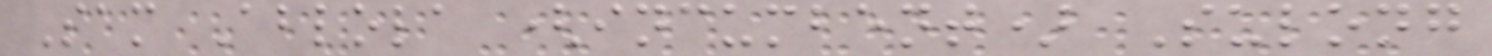Sam Ablola (incumbent) Sulong
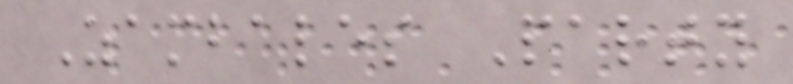Zambales Party
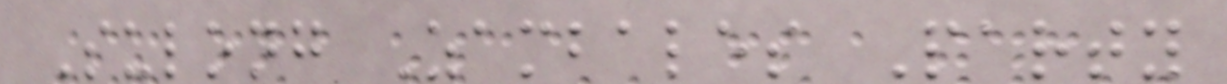Sulong Zambales Party
